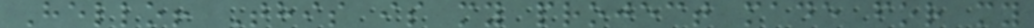Hello! This is my project made for my
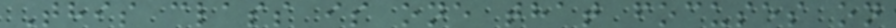This class is one that focuses on
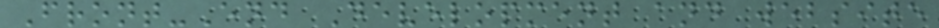Front-End Development and website
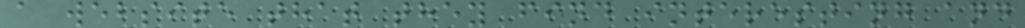a website that they find interesting and
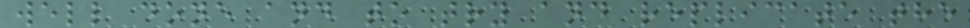well done and to try and replicate the
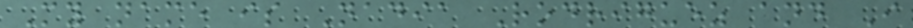My name is Nadia Rodriguez and I
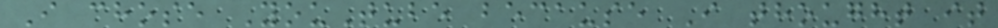I chose YouTube because I thought it
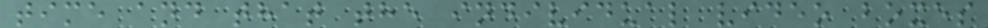time and that the individual video boxes
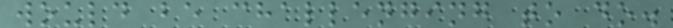would be challenging to do.
